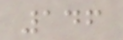146
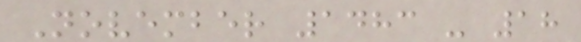November 1483 - 18
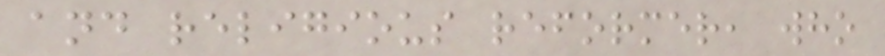and religious reformer, who
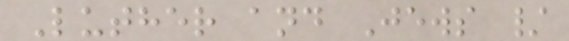Luther and Jews /
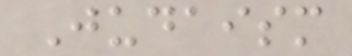Judaism
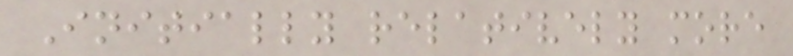Initially relatively more
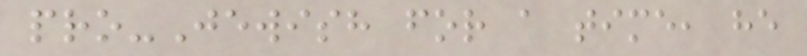pro-Jewish for a time, he
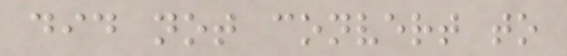did not convert to
